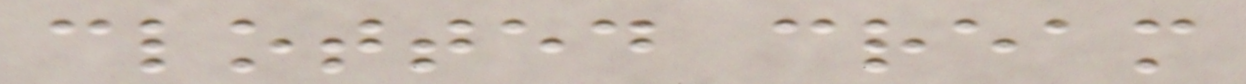clotted cream
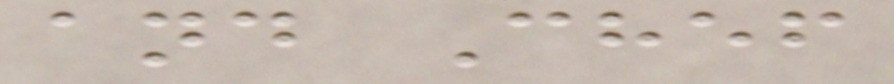and Chef
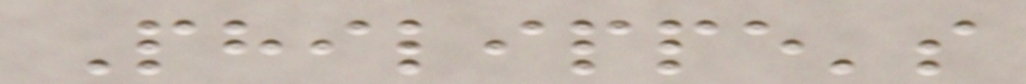Philippe's
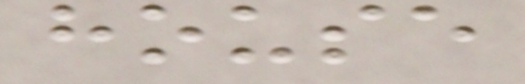house
